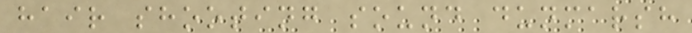hair shooting sound dunmarsh
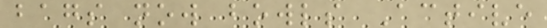bags now bowls Active
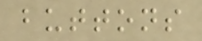buttons
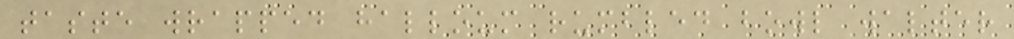taste wrapped halloum rumbled bowl walter
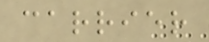carrier
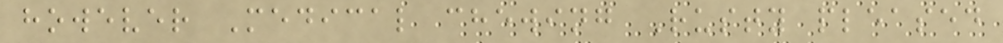however Medical chewing Rusty pleased
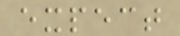expect
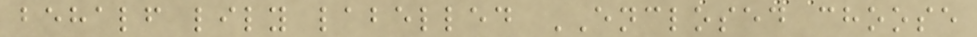behalf lily labelled ENCLOSED choose
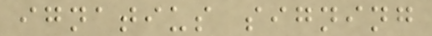ignatius signing
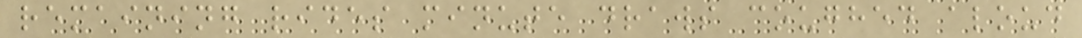remaining rides minute draws coughed aloud
